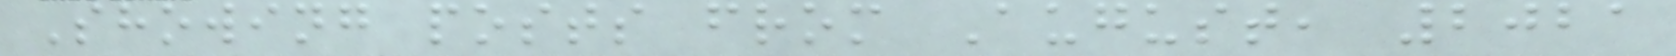Showing posts from August, 2021
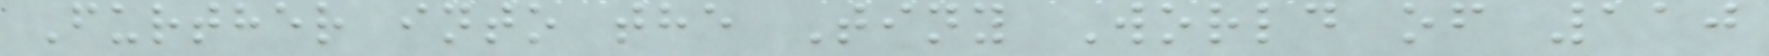Further into the Tiny World of 110
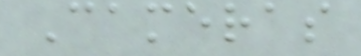Cameras
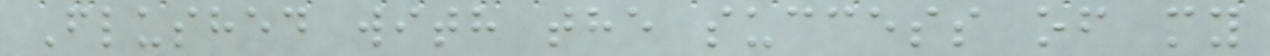Flushed with the success of my
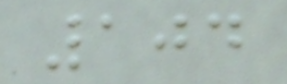104
